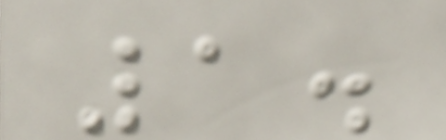1.
